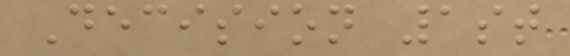Decision 1st
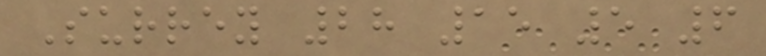Surrey 28 15 5 6
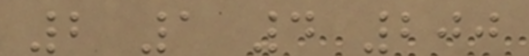2 1 4 200
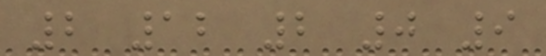2 12 2 0 9
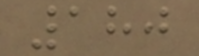180
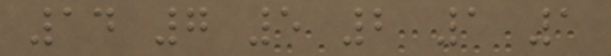14 7 5 2 1 1
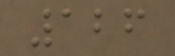126
